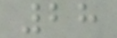28
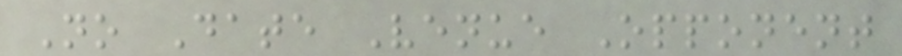No Date Venue Opponent
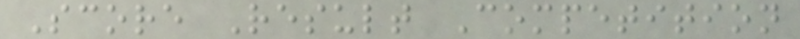Score Result Competition
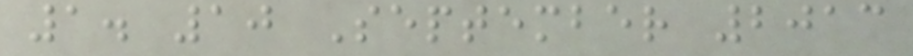1. 10 September 2013
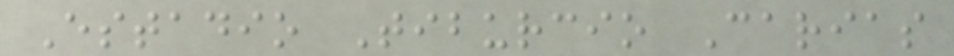Estadio Tiburcio Carias
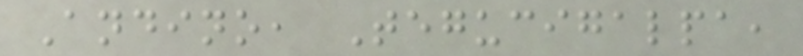Andino, Tegucigalpa,
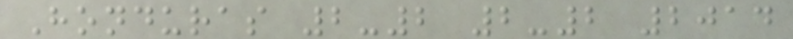Honduras 2-2 2-2 2014
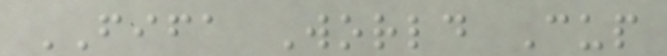FIFA World Cup
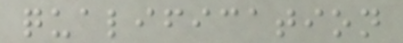qualification
